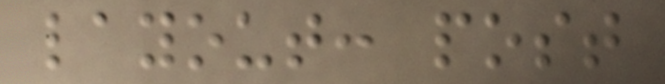layout: post
